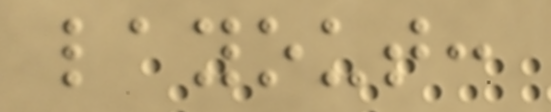layout:
